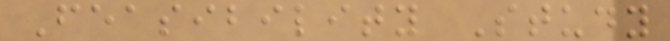Feasibility Study
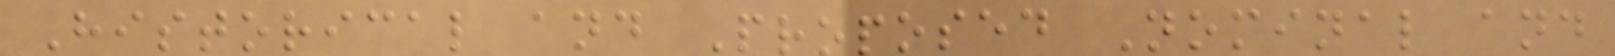Historical and Proposed Nominal and
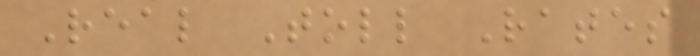Real Toll Rates
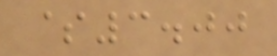$3.00
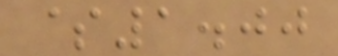$1.00
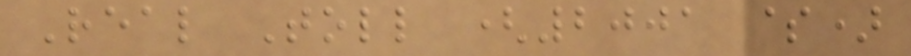Real Toll (2001 $)
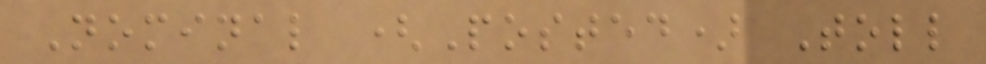Nominal (Posted) Toll
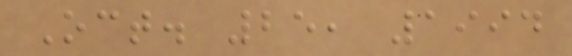Oct. 25, 1994
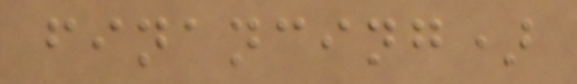financing)
